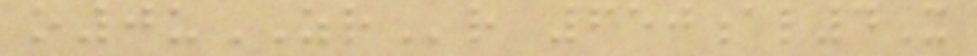o0uZRr 650al4X
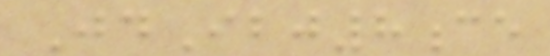JdIbj8ce
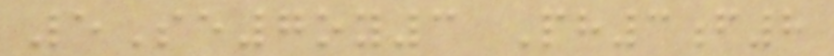5Se7oy3 Ph3f8
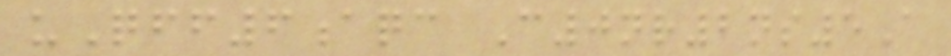uQff6aqc C0nr2ns5A
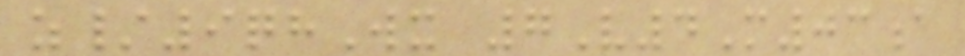z/9qhWx 7V4M03a
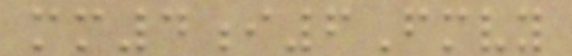mm4i6Fmvy
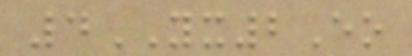4YX2Eo
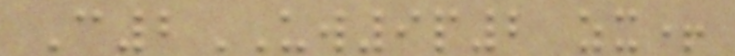C2UW9p2 zx+
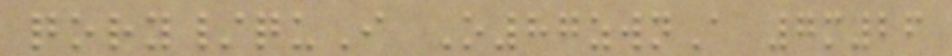qory/quI O87zwnA 7m26
